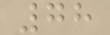78
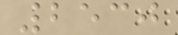2530
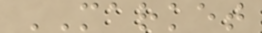MARKET
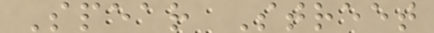Spear Street
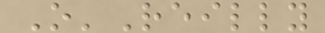O'Reilly
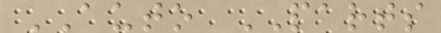AUTO PARTS
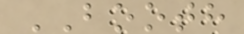BOOTH
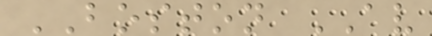BOSTON AV
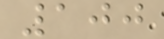100
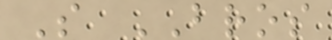S BROS
